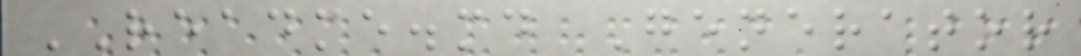README.md Generator
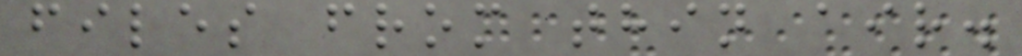files from thin air.
